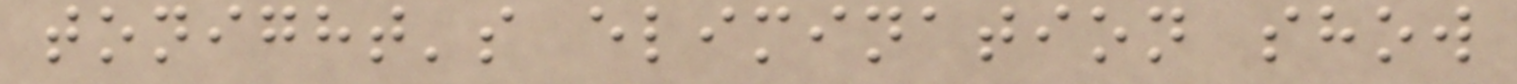tonight's elimination show
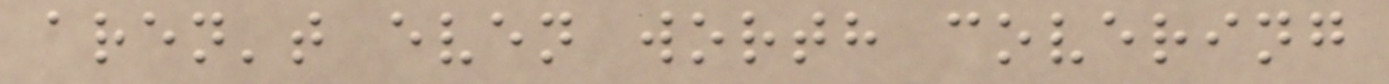aren't even worth covering
